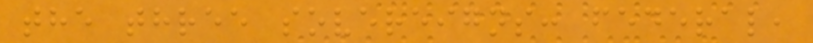the three sovereigns: federal,
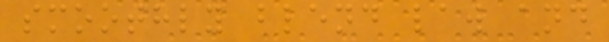smoothly blend law and
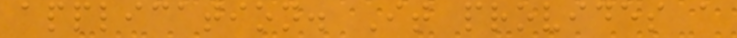application. It provides a
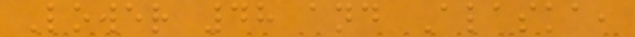Lower 48 and Alaska,
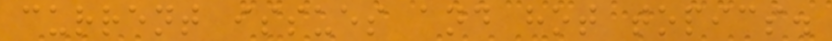current issues and hot topics.
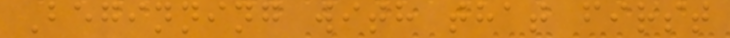Beginning with that first
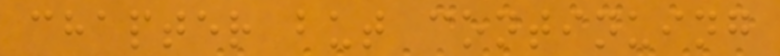chapter but continuing
